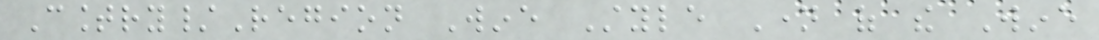Country/Region Wine Style Name of the Wine
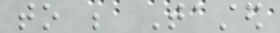to be Tasted
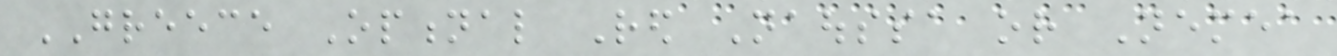GREECE Optional Red Naoussa or Nemea
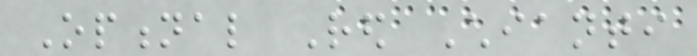Optional Red Chianti
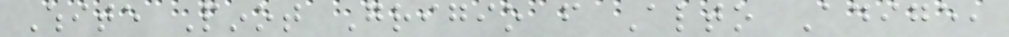White Pinot Grigio from Alto Adige,
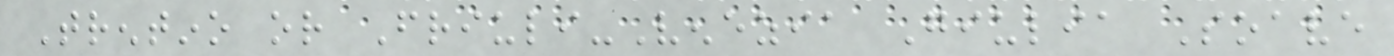Trentino or Friuli-Venezia Giulia Soave
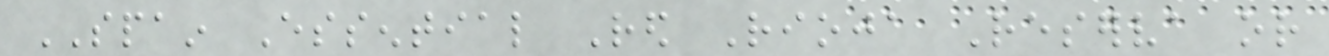SPAIN Essential Red Rioja Reserva or
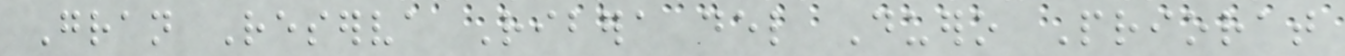Gran Reserva Ribera del Duero Priorat
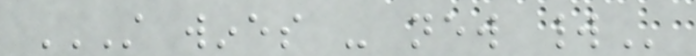STILL WINES - NEW WORLD
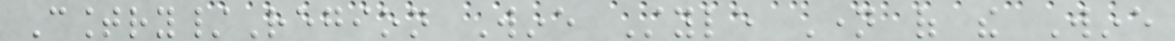Country/Region Wine Style Name of the Wine
